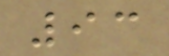93
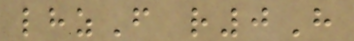lhzF r0H
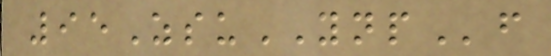95ZsuYNPf
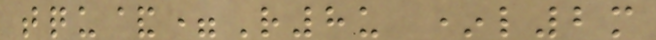tqu&=R8u *l2m
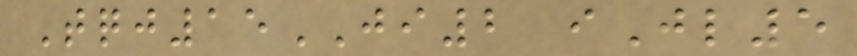Tqj15JI2 iJl5
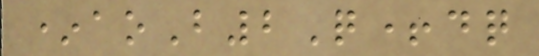*aoB2Q+dq
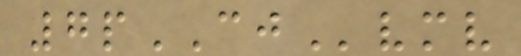7pCJvmv
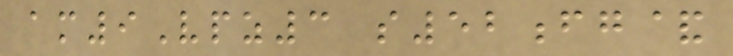am9Vpz3 s52fg&
